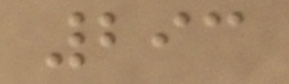293
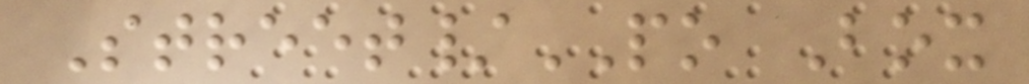Street/PO Box
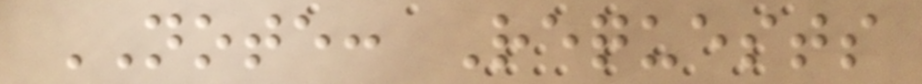NOTE: Requests
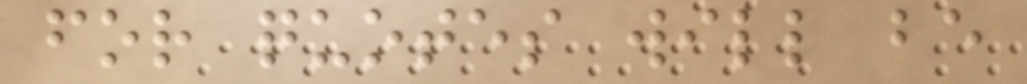for quotes will be
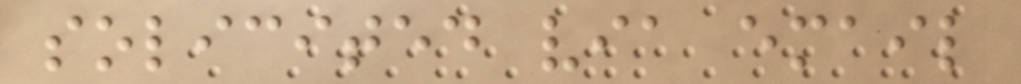solicited via email
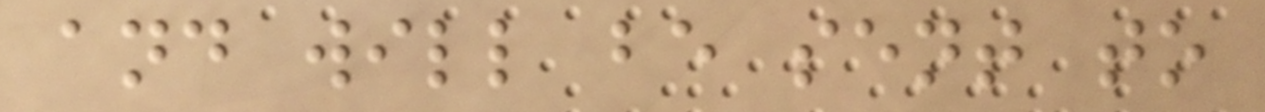and will be sent to
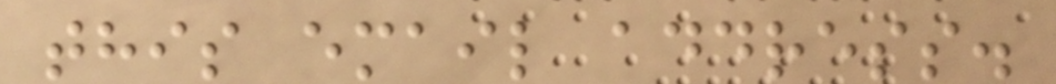this email address.
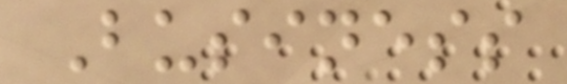Business
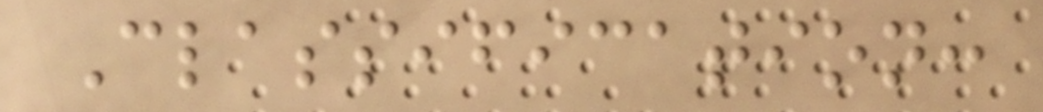Classification:
